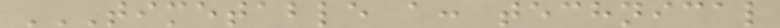TIMETABLE A: TECHNICAL
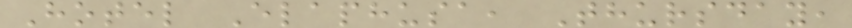Hotel Elaphusa, Thursday,
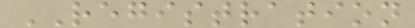REGISTRATION
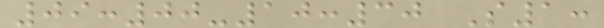09:00-10:30 S1:
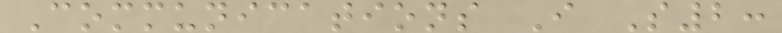Communications I S2:
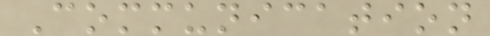Communication
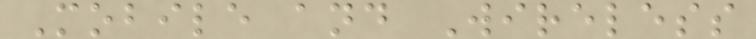Mobile and Wireless
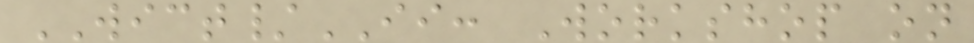WICT/II: Workshop on
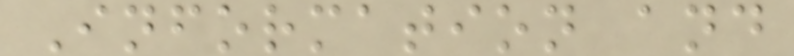Information and
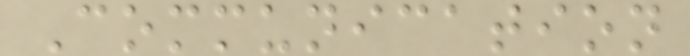Communication
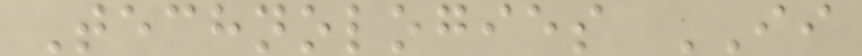Technologies II
